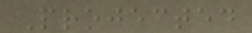Projected
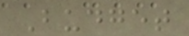Budget
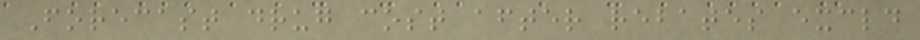Forecast drug cost after rebates excld
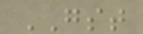GST
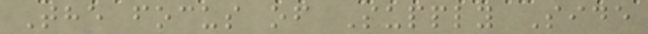The focus of Supply Side
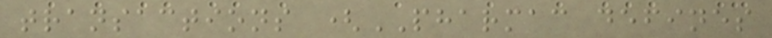transactions (PHARMAC defines
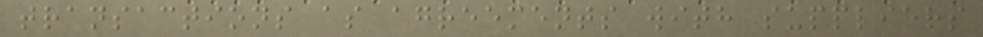transactions as agreements with suppliers
